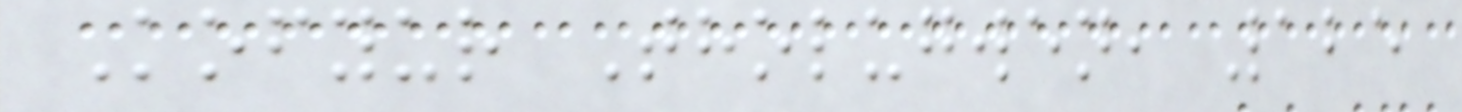Kofyur Tholugwen, 125
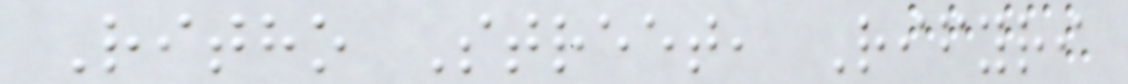Ritho Street, Rifyri
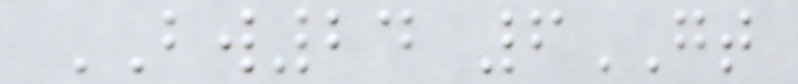BW24 6GT
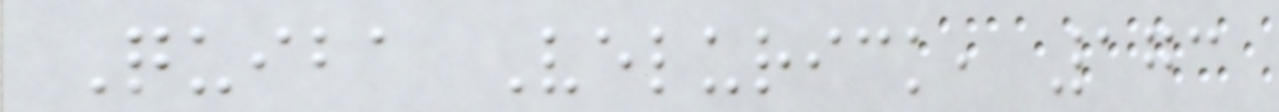Quiba Velurick, 173
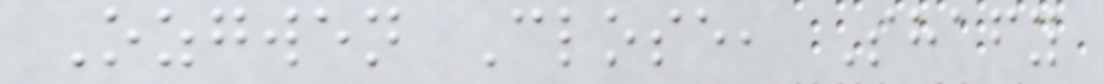Ozgwen Close, Shafy
